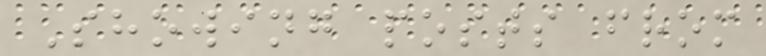Showing posts from
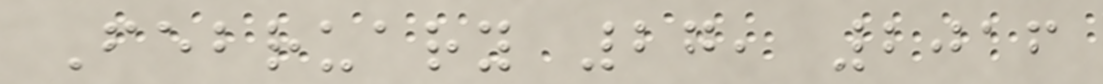February 27, 2016
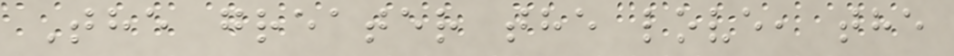The greater the love, the
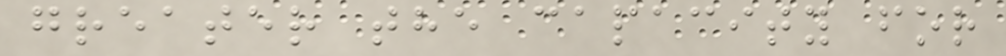greater the capacity for
